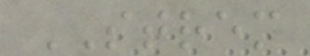STREM
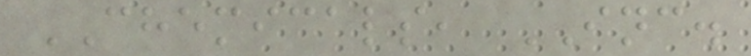CHEMICALS, INC.
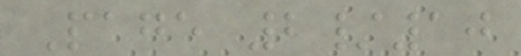Page 2/10
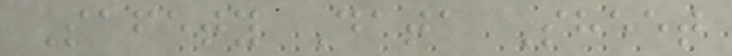Safety Data Sheet
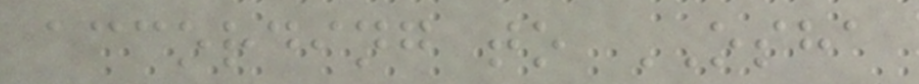according to OSHA
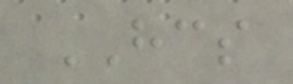HCS
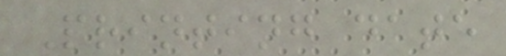Printing date
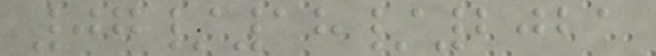07/18/2021
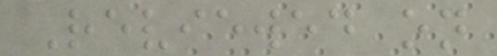Reviewed on
